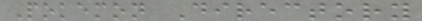Pokemon Directory
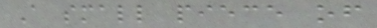A small piece of
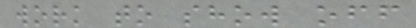work to show off
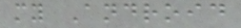my Android
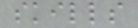skills
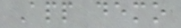App demo
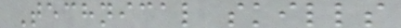Technical skills
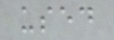used
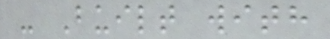- Built with
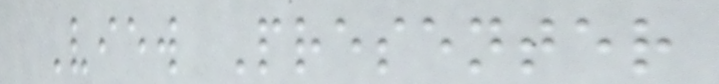View Presenter
